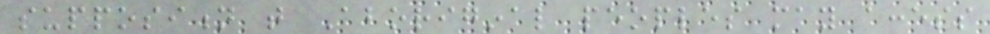supposition that Aboriginal peoples may access
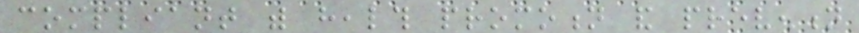compliant with health promotion and prevention
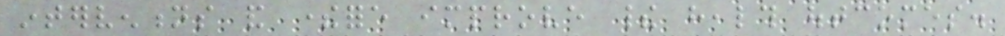interventions and therefore improve their health outcomes.
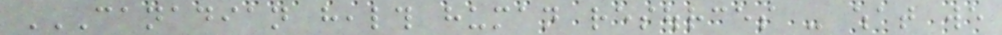CANADIAN HEALTH HUMAN RESOURCES - WHAT WE
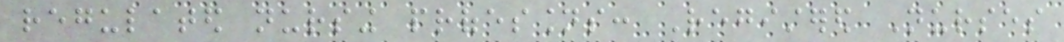regulated nursing professions: Registered Nurses
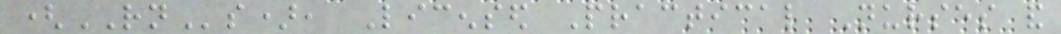(RNs), Licensed Practical Nurses and
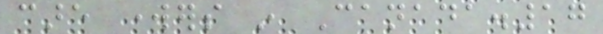care workers in Canada.17
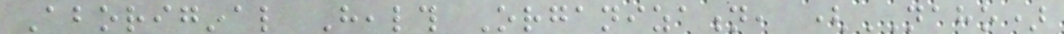Aboriginal Health Organization, (NAHO)
